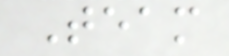Team
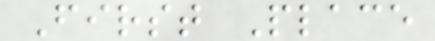First Place
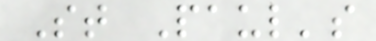St Paul's
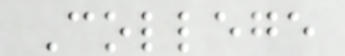College
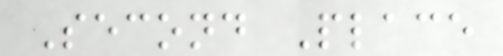Second Place
